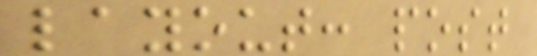layout: post
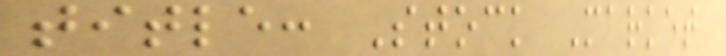title: Stock Market
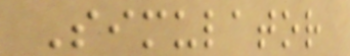Simulator
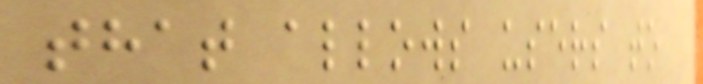that allows users to
